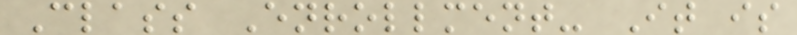Class Enrollment- It is
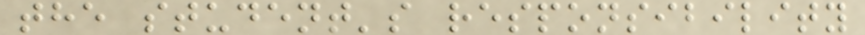the student's responsibility
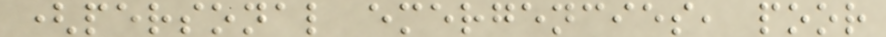(personal emergencies, poor
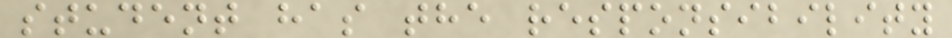student has the responsibility
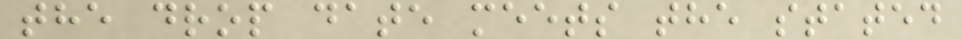the drop date meets the stated
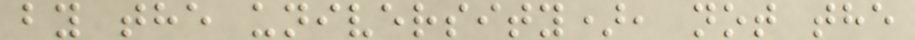by the university), not the
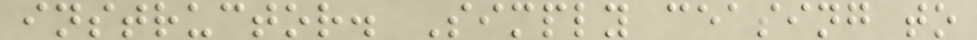instructor. Simply ceasing to
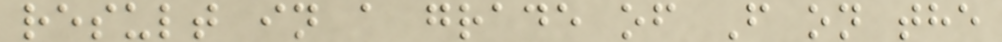result in a grade of F on the
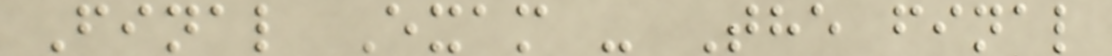Final Exam - The final
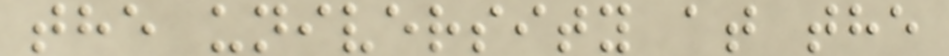the university at the
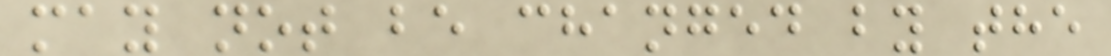may not be changed by the
